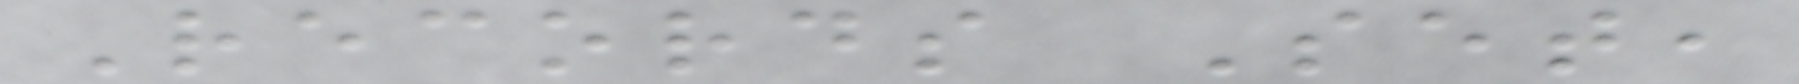Records Set,
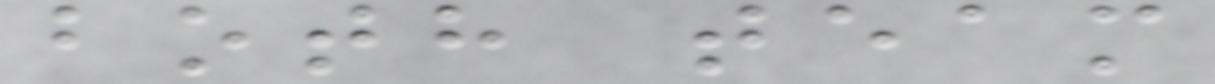both team
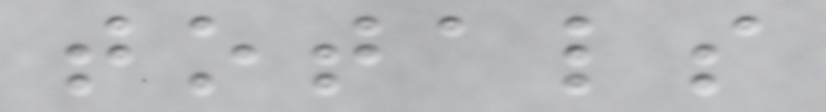totals
